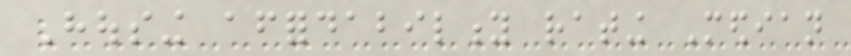Housing affordability rating Median
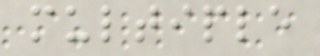multiple
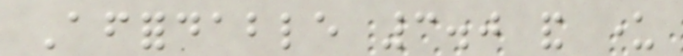Affordable 3.0 and under
